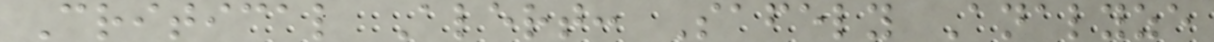Critical Alert: Safely Analyze
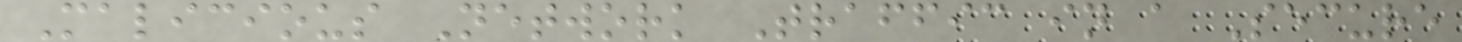Malicious Network Traffic in a Secure
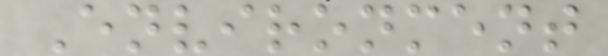Environment
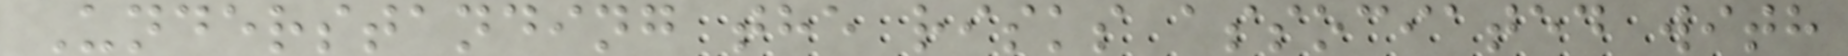Understanding the risks associated with
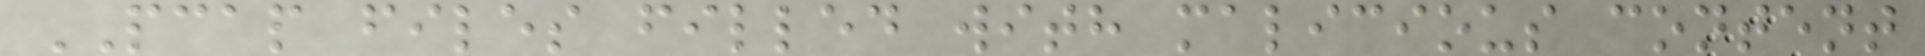PCAP files filled with malicious content
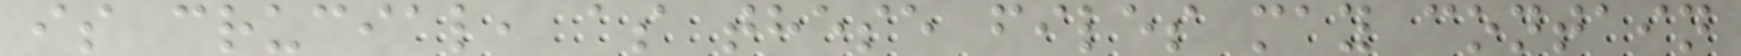is crucial, as these files may contain
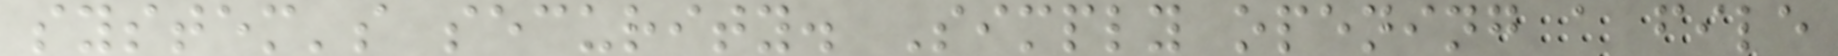system's security. Simply opening a file
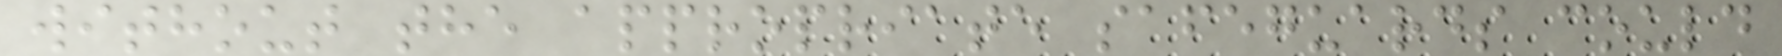without the appropriate safeguards could
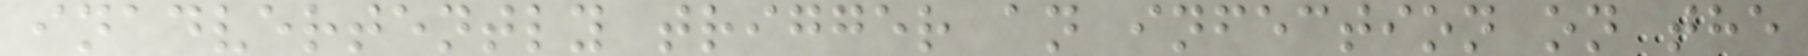inadvertently trigger an infection on the
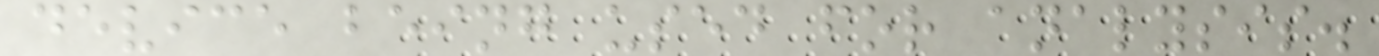device being used for analysis.
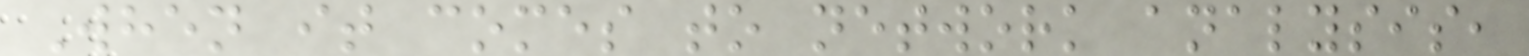When it comes to network analysis,
